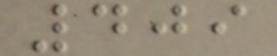409
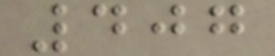407
